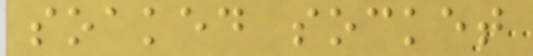soaked socket
